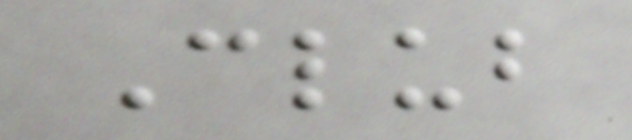Club
